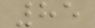85
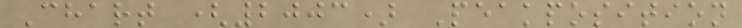Chart (2003) Peakposition
